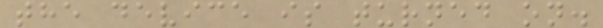the device is turned on.
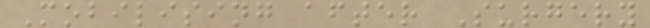Mobilising after Surgery
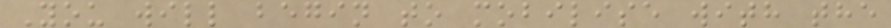You will begin to mobilise with the
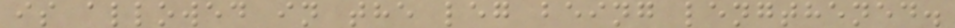is allowed in the leg being lengthened.
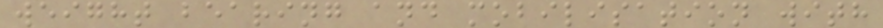weight bearing and mobilisation with
